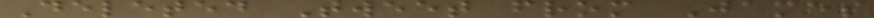Deleted Tweet from James
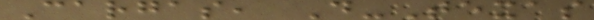Cargas, D-Texas
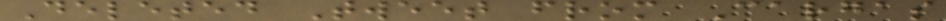Deleted Tweet from Cargas
